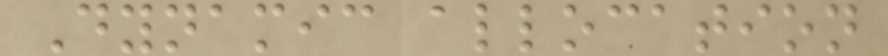Dynamic allocation
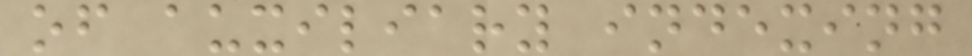of auxiliary indexing
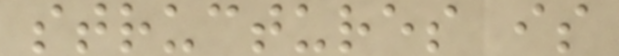structures is
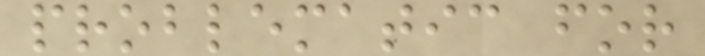problematic for
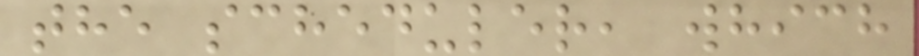the scheduler, which
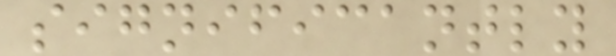significantly
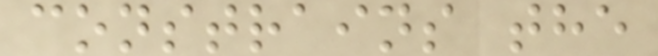constrains the
